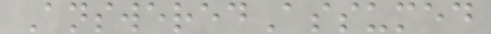AnsweredAssumed
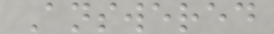Answered
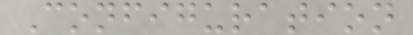Configuration
